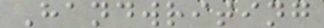Handwriting
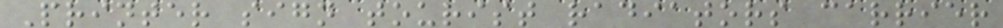Printer sign tourist radiators carrier
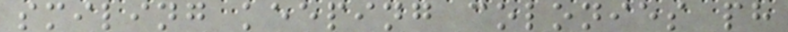smiling keeping colonies ph
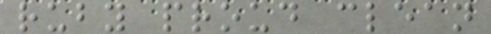ruby proud clean
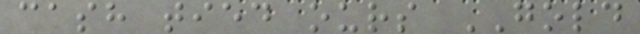cash tied ours GOLD
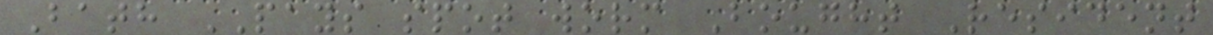Bath PAYS spot worm Bought Resident
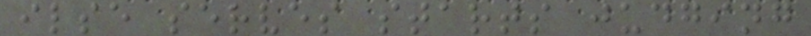ilse serves starts judging
